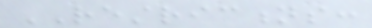RESTRICTIONS:
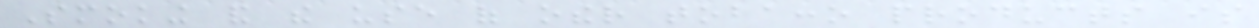Smoking and the use of other tobacco products is
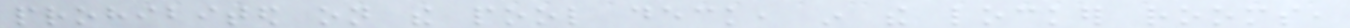prohibited on the pool deck, in the locker rooms,
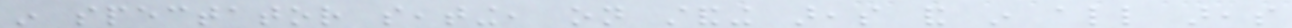in spectator seating, on standing areas and in all areas
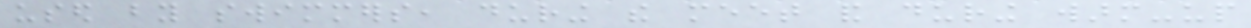used by swimmers, during the meet and during warm-up
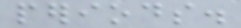periods.
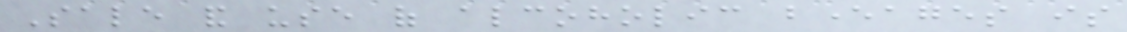Sale and use of alcoholic beverages is
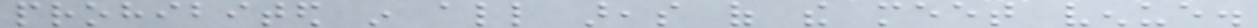prohibited in all areas of the meet venue.
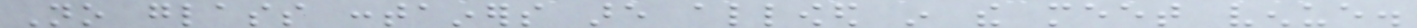No glass containers are allowed in the meet venue.
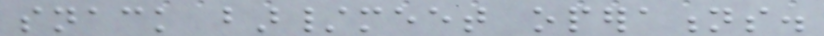snack bar/meet operations.
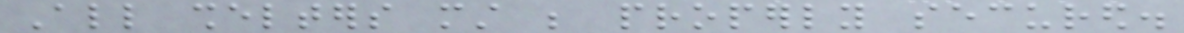All shelters must be properly secured.
